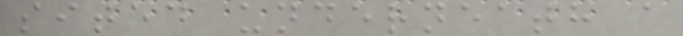sited underneath a
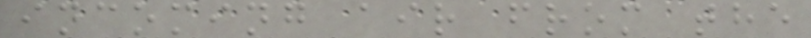incoming air from the
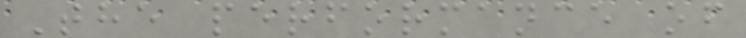The performance of
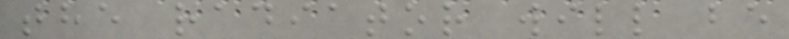the radiator will be
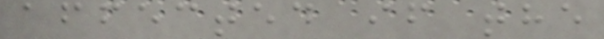affected if the
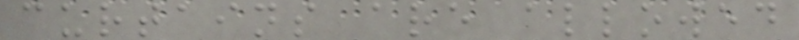curtains are allowed
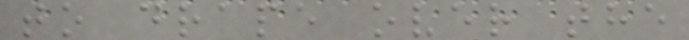to drape over the
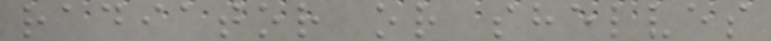radiator or shelves
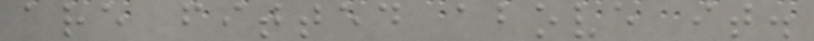are fitted above it.
